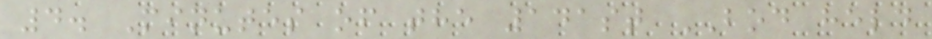4. Minutes of the 141st BOD held
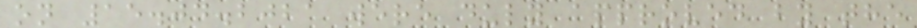on 15.04.2021 were duly approved by the
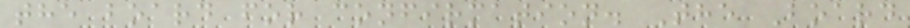the board for confirmation. The Board
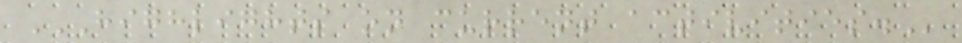HIGHLIGHTS ON CURRENT ACTIVITIES.
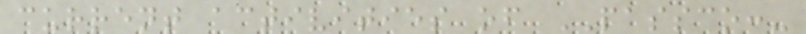current activities of PASSCO:-
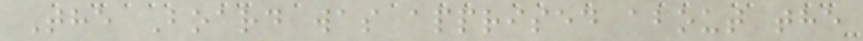The Board was apprised about the
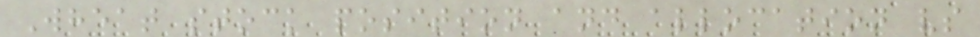Wheat stock position and allocation vs
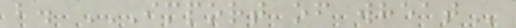b. IMPORT OF WHEAT
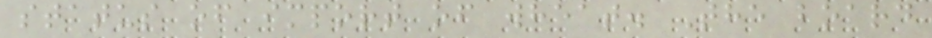status of import of wheat. The board
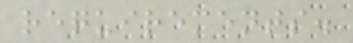requirements.
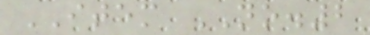ITEM NO.2
